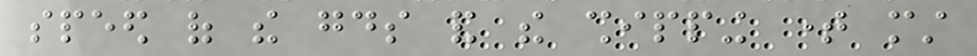speed of the goods and the shipping time must
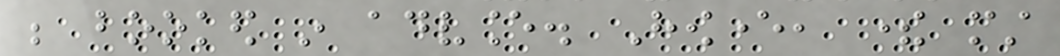be booked in advance. However, there must
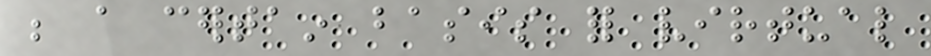be a certain basis for virtual
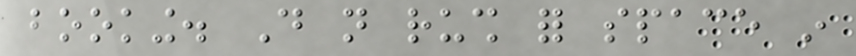booking. Do not rush for space in
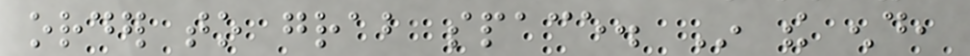order to grab space. In the end,
